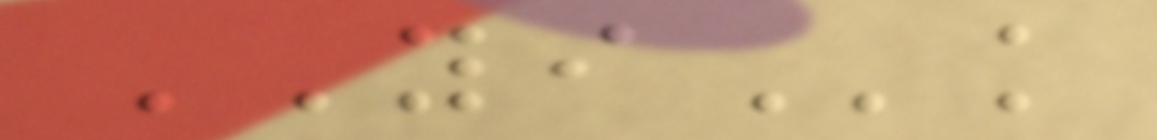YIk
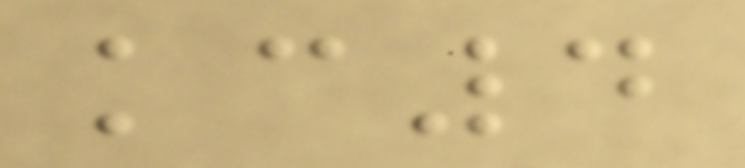kc4
